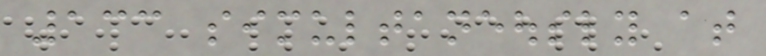133 simultaneously at
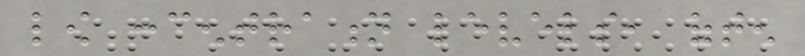low concentration levels, often
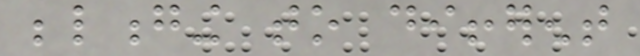belonging to different
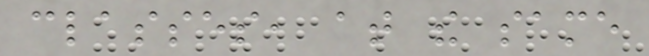classes, at the same
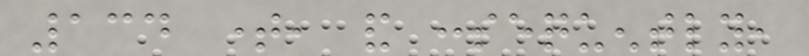134 time, and consequently,
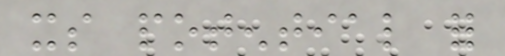its potential for
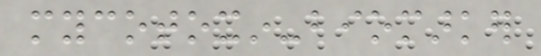mycotoxin-biomarker
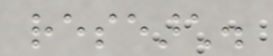research.
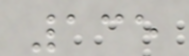135
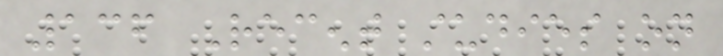136 Recent studies on
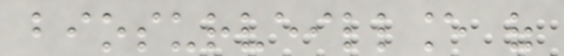biosurveillance of
